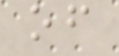of
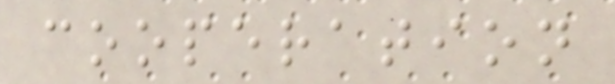cooperation
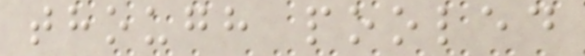though pooled
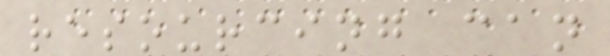resourcing can
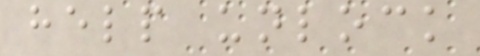help unlock
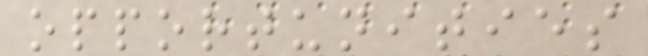opportunities
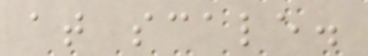at scale.
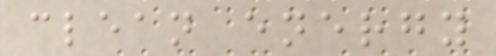clean energy
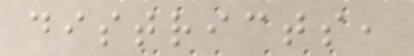districts,
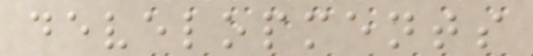developments
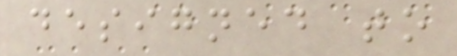designed to
